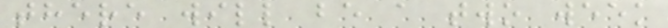there will be a two week
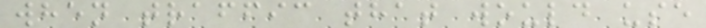when traffic that would use
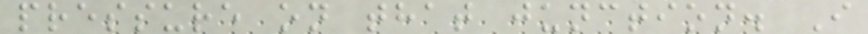pressure on that junction. I
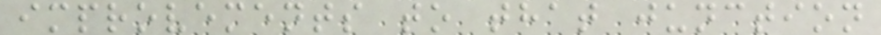improvements to that junction
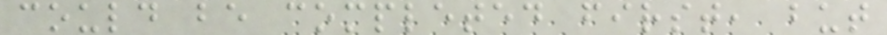could be completed first, but
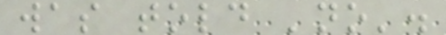was told 'no'.
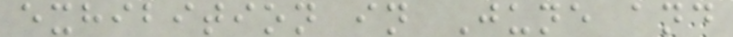exhibition in June and
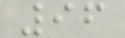96
